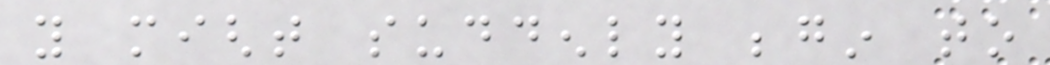you might suddenly begin to
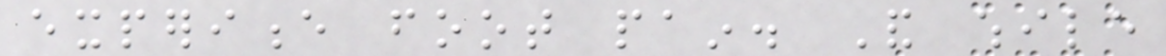experience foot pain. And while
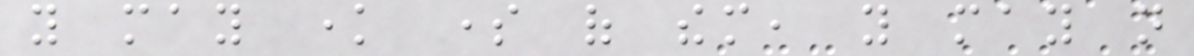you may know some of them, you may not
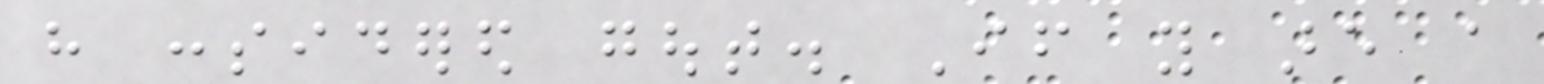have considered gout. If you are a
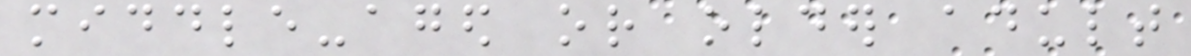middle-aged or older adult
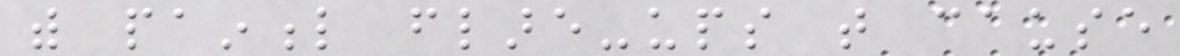with painful flare-ups that cause
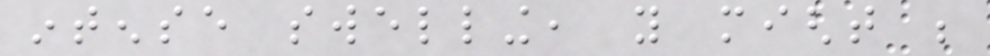intense swelling, you might be
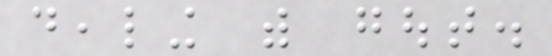dealing with gout.
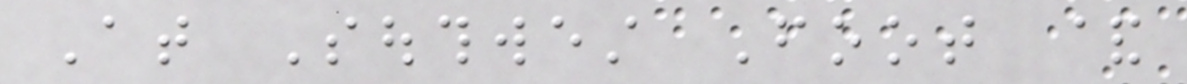At Southwest Foot &
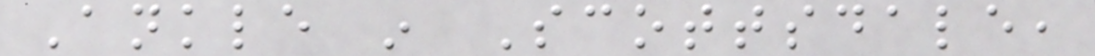Ankle in Scottsdale,
